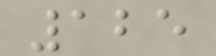125
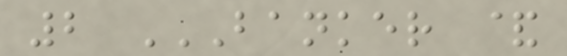2 BANKER &
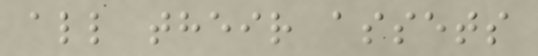all their assets
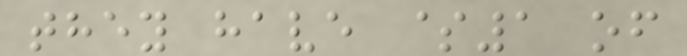they have $1 of
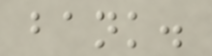bank.
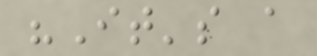"It's a
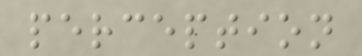perception
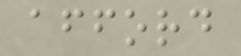afford
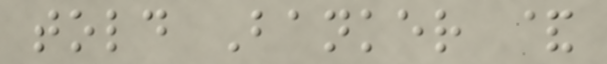told Banker &
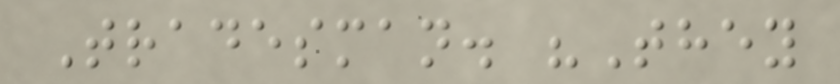Tradesman. "They
